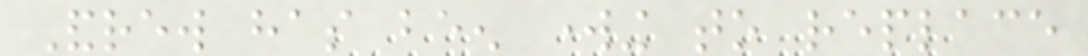Andrew has been working to replace
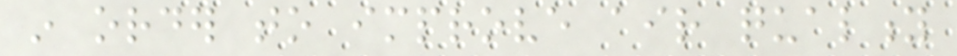in order to improve air quality
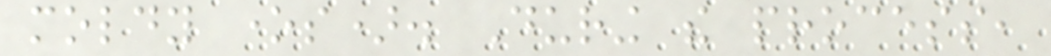moldy ones). During the process,
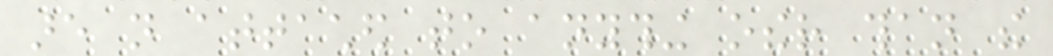are not attached to anything other than the
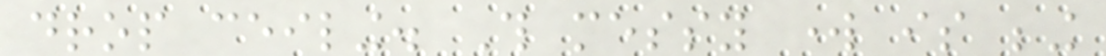drop ceiling. This messy work is being
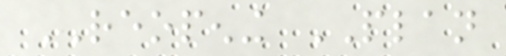REOPENING PLAN
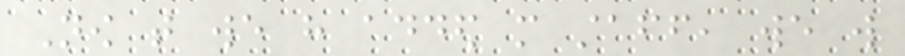Now that we have added more staff, we will
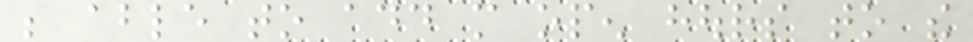be able to add more open hours to the
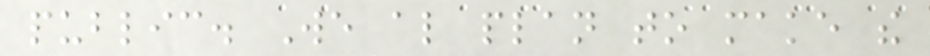public. We also plan to make the
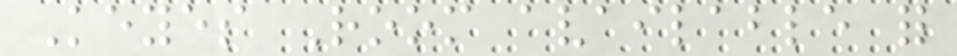Keyes Room available for
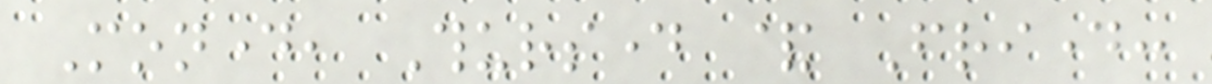Monday, Thursday & Friday:
